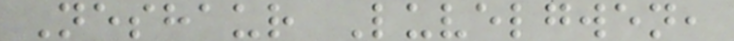Neshaur Luvelgwen,
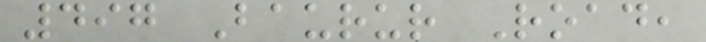497 Baurur Road,
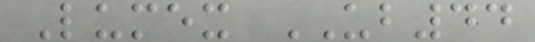Lumex UB44
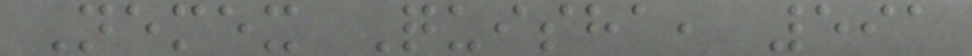Nemex Quisha, 591
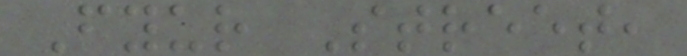Fyur Street,
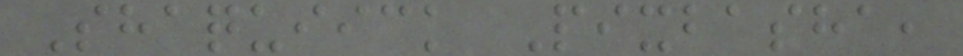Shaquiick Pixbasha,
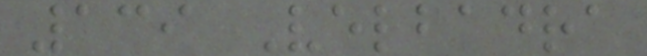139 Velbadra
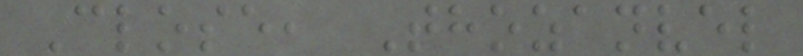Close, Thozanvel
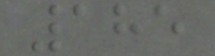185
